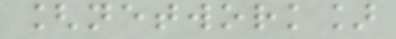[network]
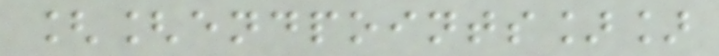[[endpoints]]
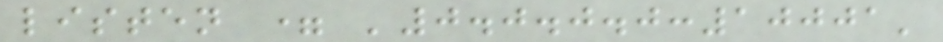listen = '0.0.0.0:10001'
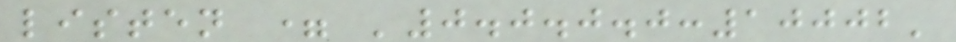listen = '0.0.0.0:10002'
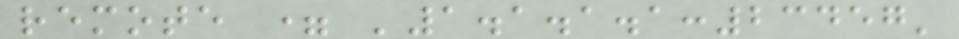remote = '1.1.1.1:23457'
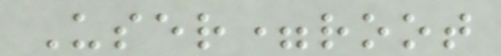User=root
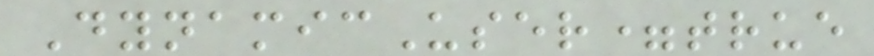DynamicUser=true
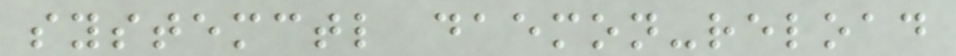systemctl daemon-reload
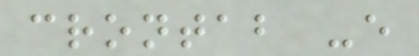crontab -e
